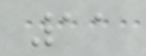11
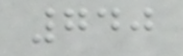740
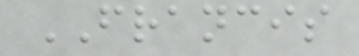FRANCIS
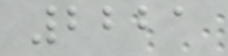2221
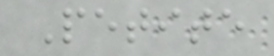Petite
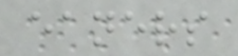eaners
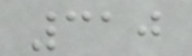310
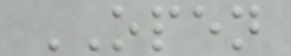OPEN
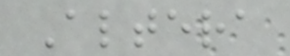Altera
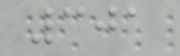301
